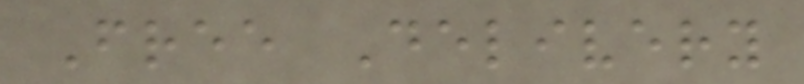Free Delivery
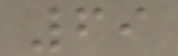69
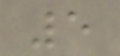5
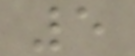5
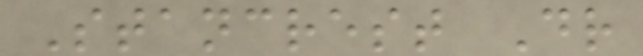Stancrest Dr
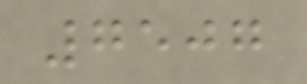7507
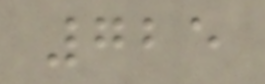725
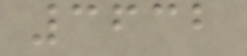3632
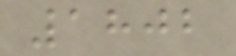1802
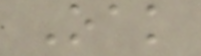Oak
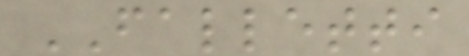FALLETTI
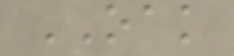OAK
